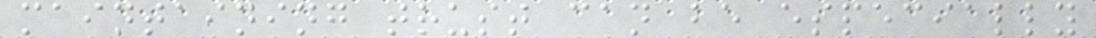maintaining trust can be especially
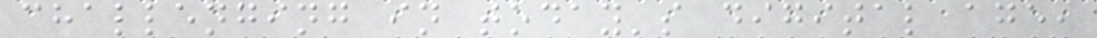challenging in today's digital age,
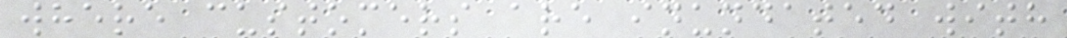where customers are inundated with
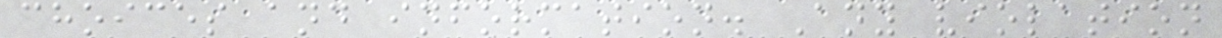choices and information. Any violation
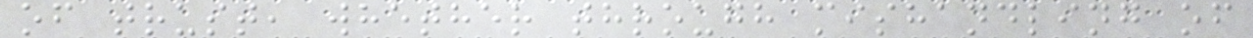of trust, whether through mishandling of
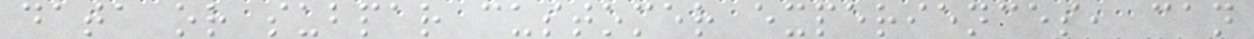data or subpar customer experiences, can
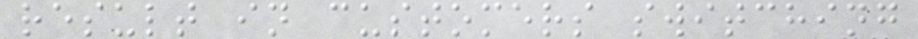result in customers switching
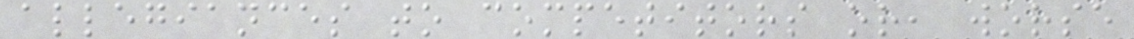allegiances to competitors or, worse
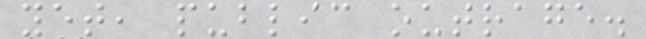yet, public outrage.
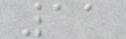11
